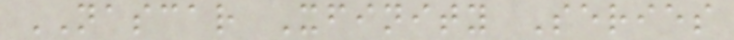NASCAR Xfinity Series
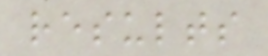results
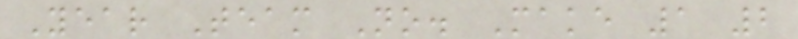Year Team No. Make 1 2
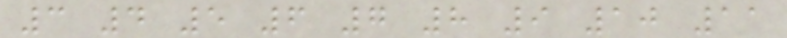3 4 5 6 7 8 9 10 11
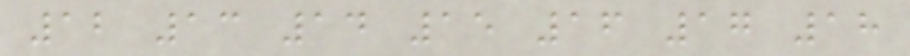12 13 14 15 16 17 18
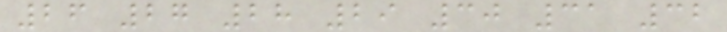26 27 28 29 30 31 32
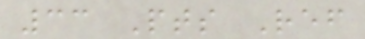33 Pts Ref
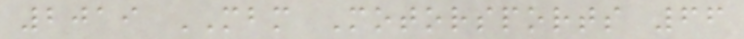2019 MBM Motorsports 66
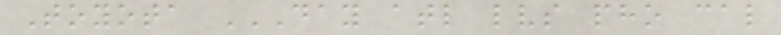Toyota DAY ATL LVS PHO CAL
